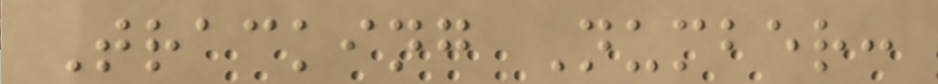Tracking Number:
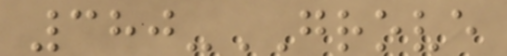380-GROVE
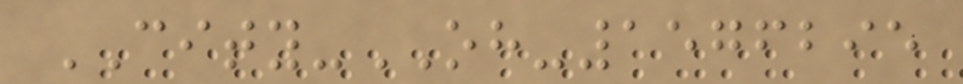CITY-OH-1576295
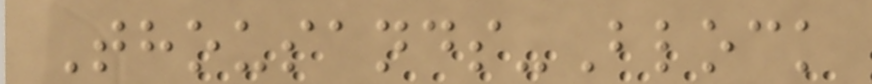Thousands-Block
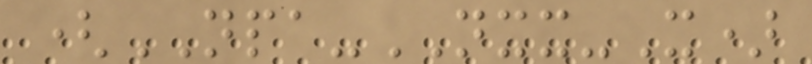(NPA-NXX-X)
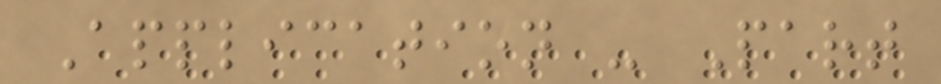Application - Part
